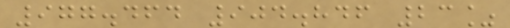977.464 904.846 23%
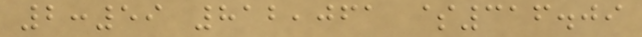2:59 812,061 $316.09
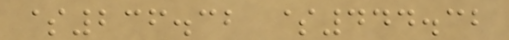$236.32 $444.32
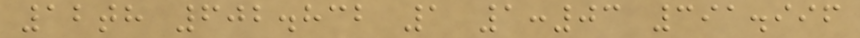12th 602.832 1 1:03 391.996
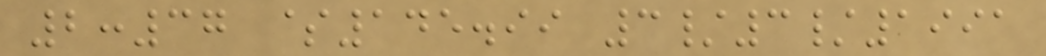2:37 $145.99 3/3/1991
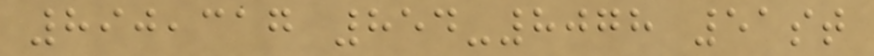890,317 854-8078 51st
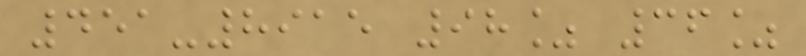451-8915 98% 36%
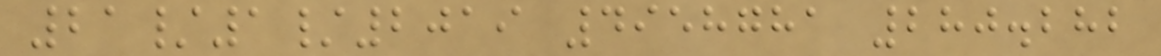21/1/2019 4958781 280.282
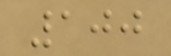100
